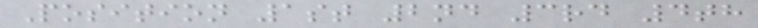Position 1st 2nd 3rd 4th
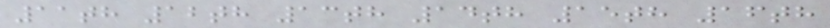11th 12th 13th 14th 15th 16th
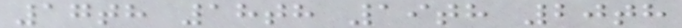17th 18th 19th 20th
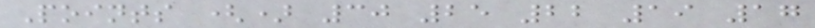Points () 30 25 22 19 17
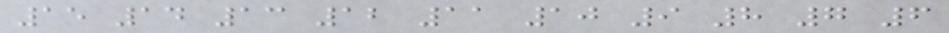15 14 13 12 11 10 9 8 7 6
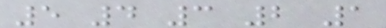5 4 3 2 1
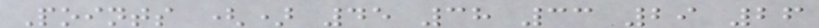Points () 45 38 33 29 26
